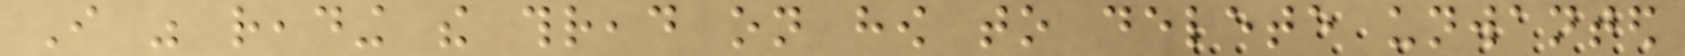I was reading the thread on how to delete unwanted
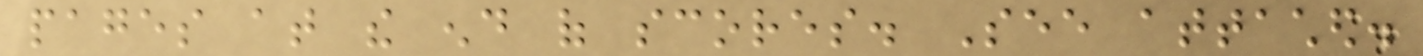pages at the end of scores. See attached.
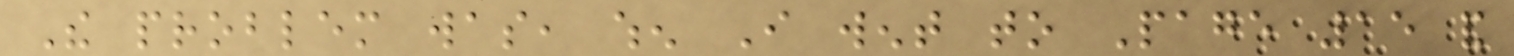The problem was, when I went to Page 15 and
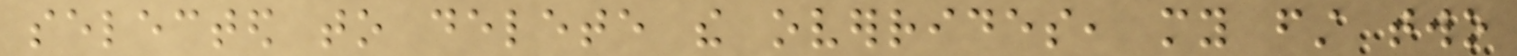selected to delete the overrides, my first two
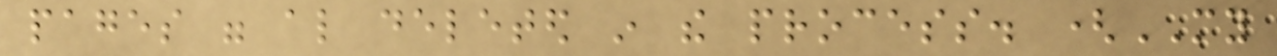pages were also deleted in the process. (MY
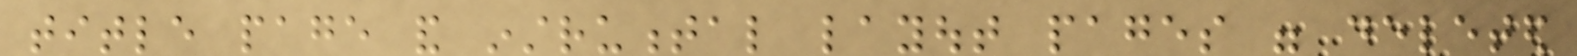title page and instrumental layout pages were deleted
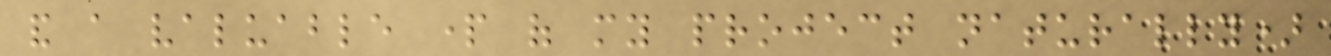and a valuable part of my project naturally)
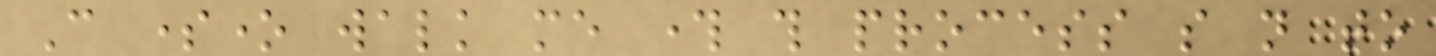Can someone walk me through this process so not to
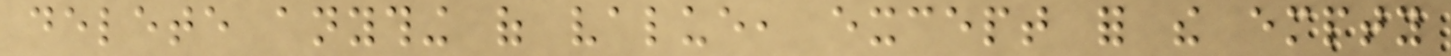delete anything of value, except for the empty
